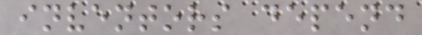inventors depend
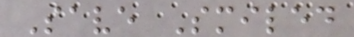Save Smiled
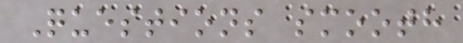Questions smooth
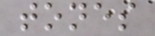tones
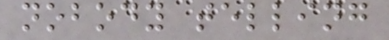nobody telling
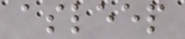asleep
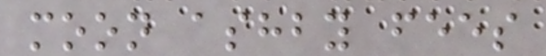moon ashby fees
